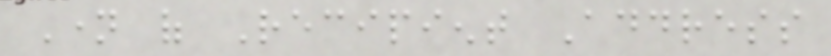Name of Recipient Address
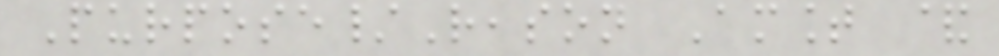Purpose/Reason Amount &
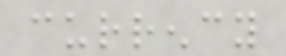currency
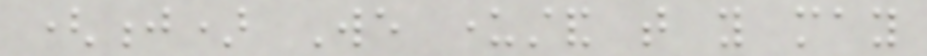(j) We understand that you may
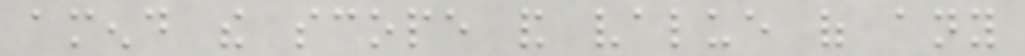amend the scope and value of any
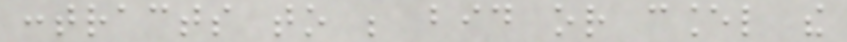contracts to be bid or cancel the
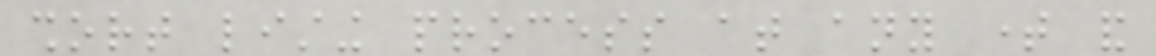short listing process at any time and
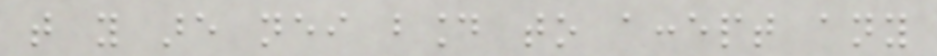that you are neither bound to accept any
